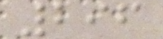296
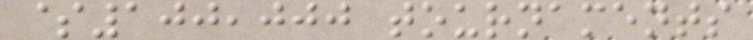$100,000 tournaments
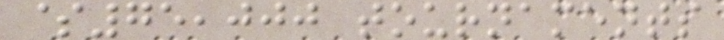$75,000 tournaments
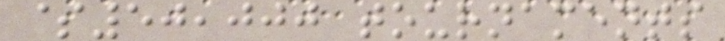$50,000 tournaments
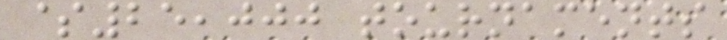$25,000 tournaments
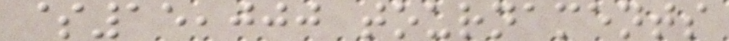$15,000 tournaments
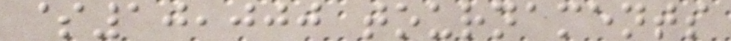$10,000 tournaments
